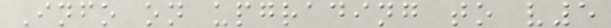Info on upgrading to v5
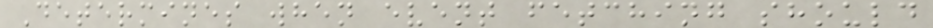Determines when event fetching should
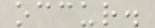occur.
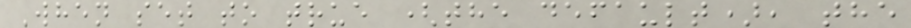When set to true (the default), the
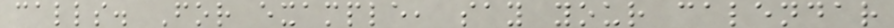calls. For example, say your calendar
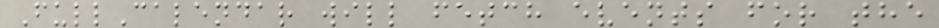FullCalendar will fetch events for the
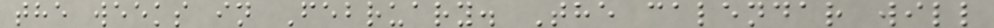the weeks in February. The calendar will
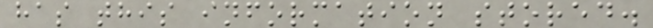has this information stored.
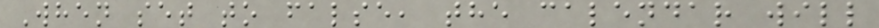When set to false, the calendar will
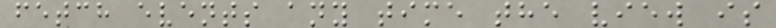fetch events any time the view is
